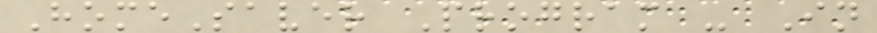HomeSaver Program - In
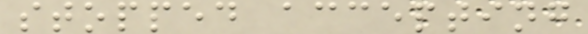stopped accepting
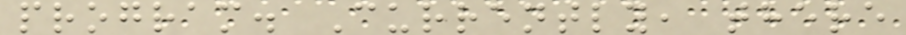program. Currently, there
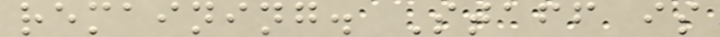remaining. Staff is
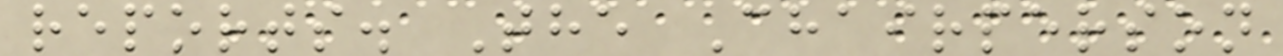reports. The Chairperson
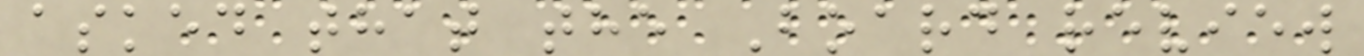asked that the Board review
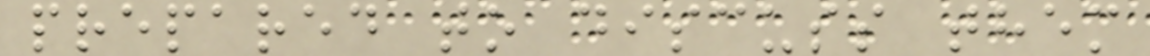prepared to discuss them
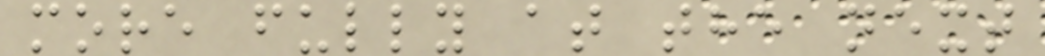more fully at the next
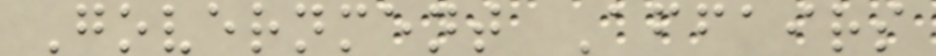Government Affairs
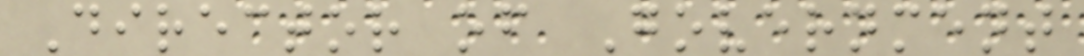Director of Government
